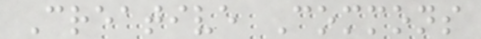Creative Commons
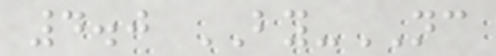4.0 BY-NC
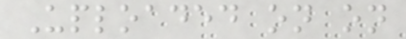Uploaded on on
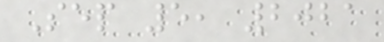Sep 5, 2021
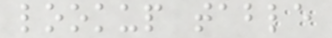lookup table
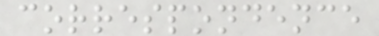correspondence
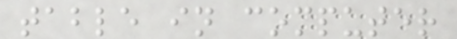table in computer
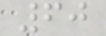60
